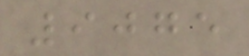9075
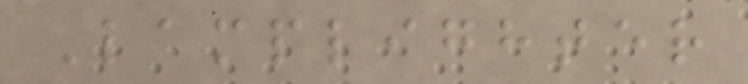Lamplighter
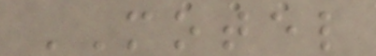MOTEL
